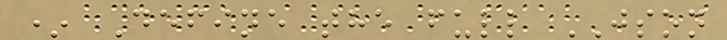* Define the full JSON
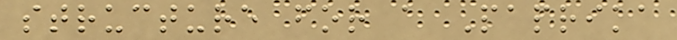structure for a Paprika
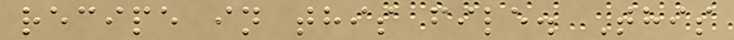recipe in this file. This
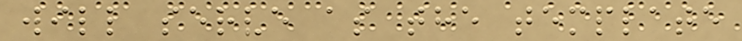will serve as the template
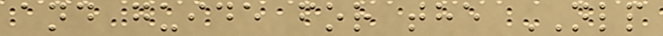and guide for the NLP
